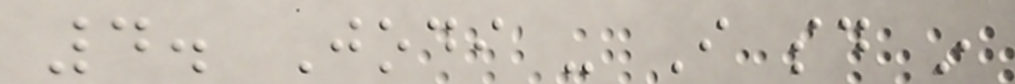4. Jodi - I said in
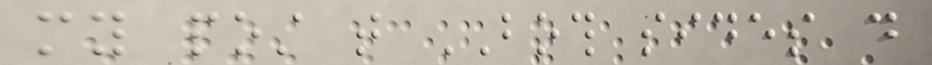my post that BOTH sides do
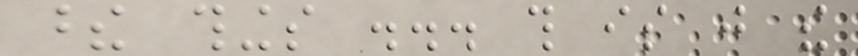these things ... this is just the
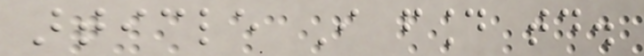article I found today.
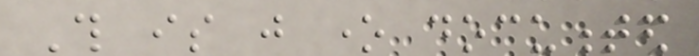This is just one documented
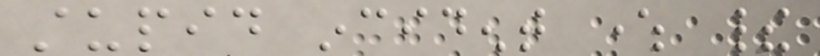stupid incident where their
